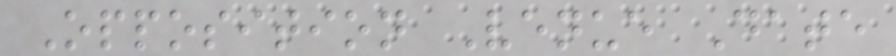Opposition Venue Date
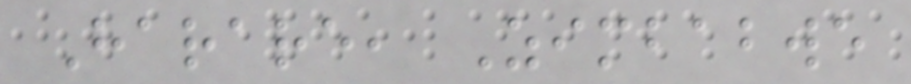Harare, Zimbabwe
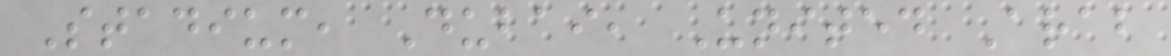Stadium, Dubai, United Arab
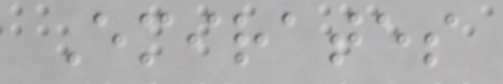Emirates
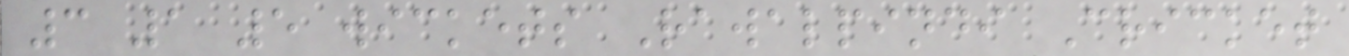3 1 5 wickets Rawalpindi Cricket
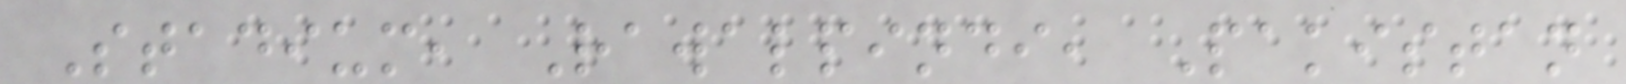Stadium, Rawalpindi, Pakistan
